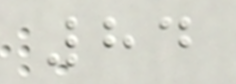84
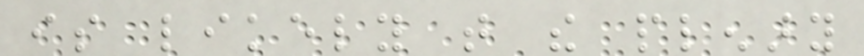is likely that the plenary
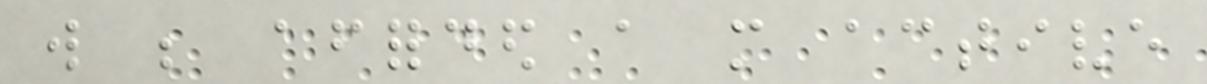will be afforded a more active
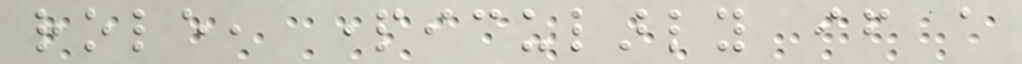role, particularly if a
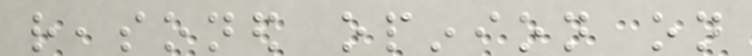reasoned opinion on
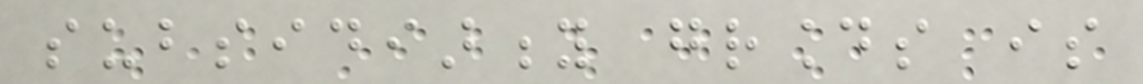subsidiarity grounds is
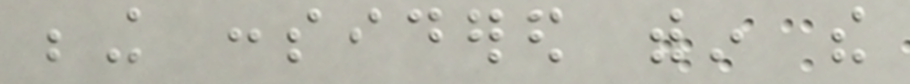being considered within the
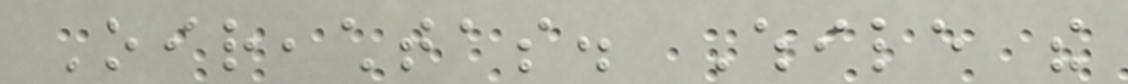Oireachtas. While the
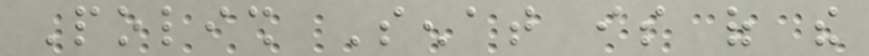Polish Senat is of the
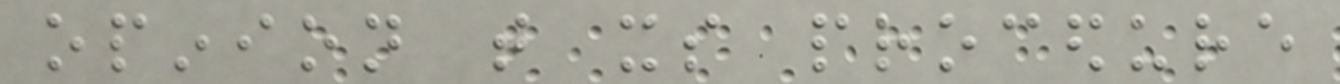opinion that its procedure
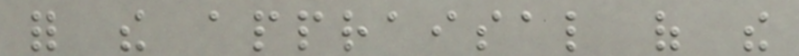for the appraisal of the
